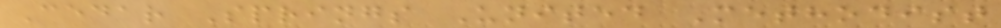Cedar Springs United Methodist
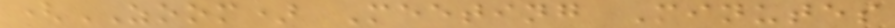(ZOOM) Meeting Minutes
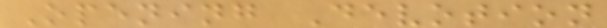Opening Devotion
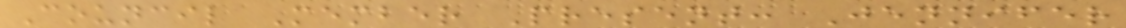Council Member Present: Jennifer
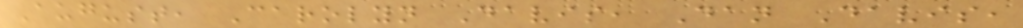August, Carolyn Davis, Dan Davis,
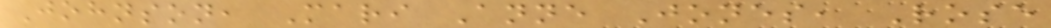Johnson, Mari Anne Jones, Rose
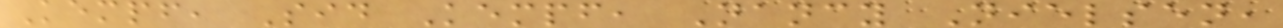Kempf, Sid Kempf, Nancy Nielsen,
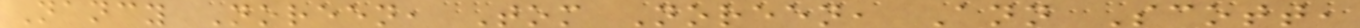Nancy Noreen, Tom Noreen, Ann Scott,
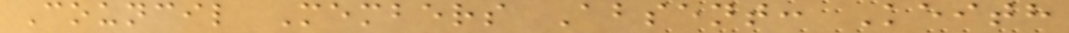Council Members Absent: Keith
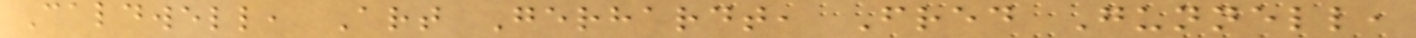Caldwell, Art Gerhardt, Fred Gunnell,
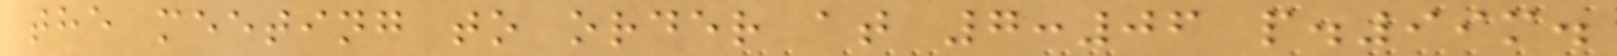the meeting to order at 7:06 p.99m.
